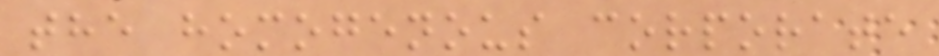the homogenous corporate
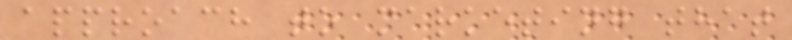approach to marketing that
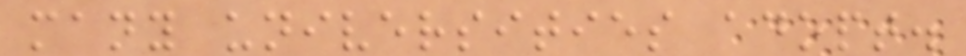many universities adopt.
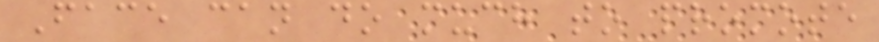Face can do much to promote
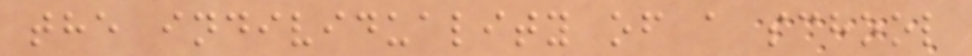the individuality of a school
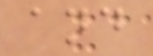and
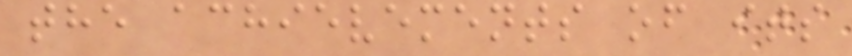the achievements of its
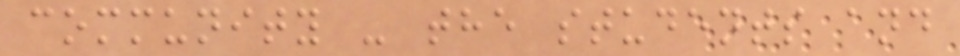community - the students and
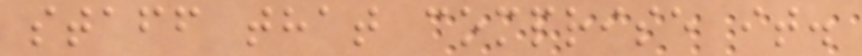staff that comprise it.
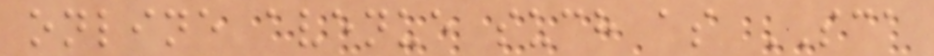online avenue such as SCA
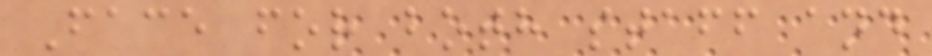Face for both staff and
